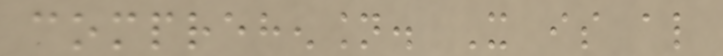comprehension. It is also
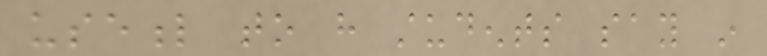useful to have students say in
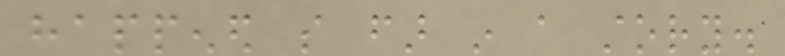happened so far in a story.
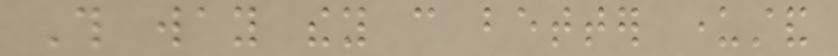This way they can better understand
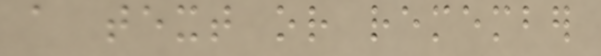a text or remember
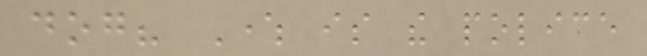dog? Where is the police
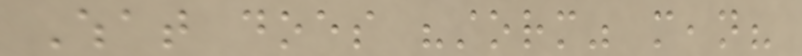What does "storm" mean?
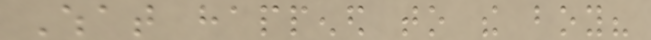What happened to the boy?
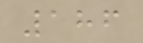186
